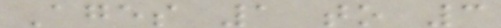Ages 1 to 3
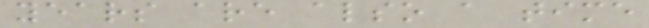years are also a time
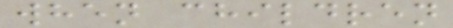when children
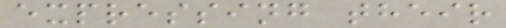expressing their
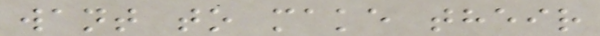want to make their
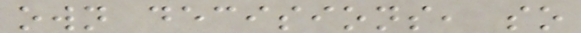own decisions, so
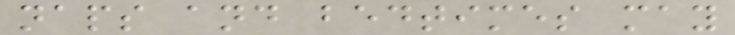naps and bedtimes may
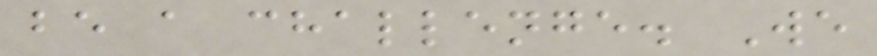be a challenge. We
